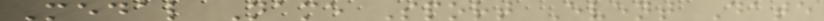Medal Name Sport Event Date
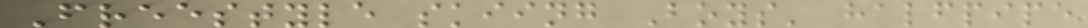Freestyle skiing Boys' halfpipe
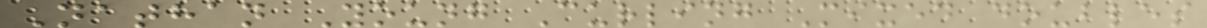Nathan Young Curling Mixed doubles
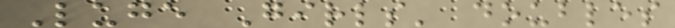Luge Girls' doubles
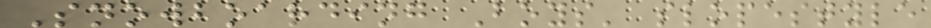Snowboarding Boys' slopestyle
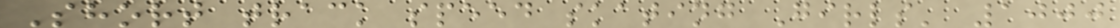Short track speed skating Girls' 1000
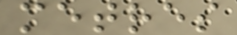metres
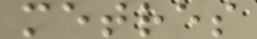metres
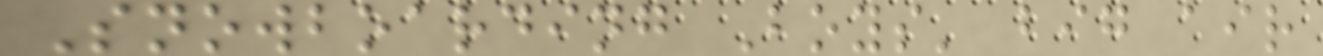Snowboarding Boys' big air
